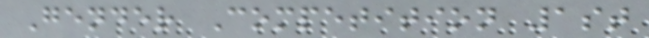Gender Competition 1st
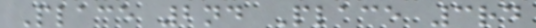Place 2nd Place 3rd
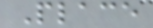Place
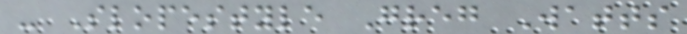- Slopestyle Greg Watts
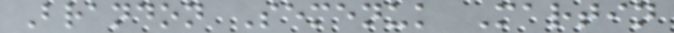Brandon Semenuk Martin
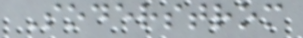Soderstrom
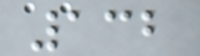132
